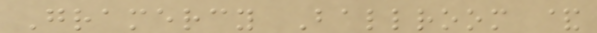Gramercy Ballroom &
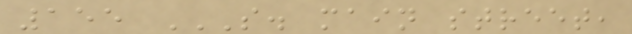155 S. MAIN STREET,
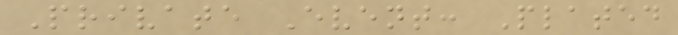Private Event: Plated
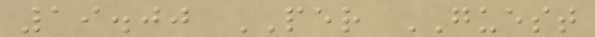19.00 PER GUEST
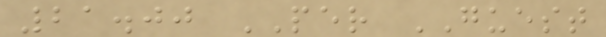21.00 PER GUEST
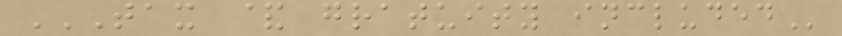TAX & GRATUITY INCLUDED
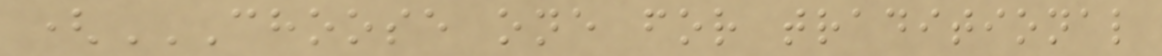(CHOOSE ONE FOR TRADITIONAL
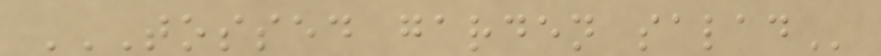TOSSED GARDEN SALAD
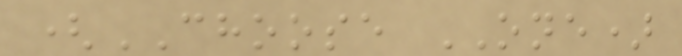(CHOOSE ONE)
